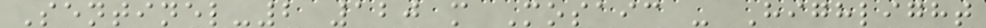Sentinel-2 120 m Mosaic - Highlight
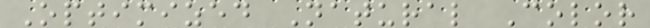Optimized Natural Color
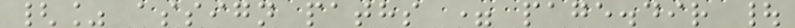{% assign paths = page.dir |
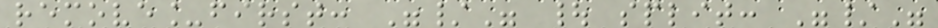remove_first: "/" | split: "/"
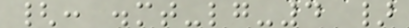{: .mt-lg-4 }
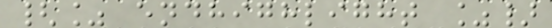{% endhighlight %}
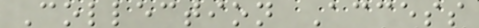Collection Access
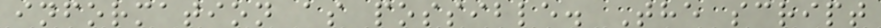information as possible. The script
